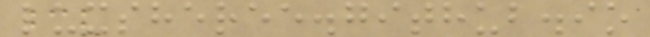luxsheree.github.io
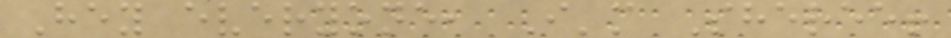Hey everyone, I'm Sheree!
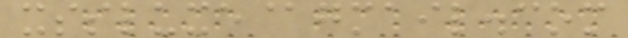xssluxe@gmail.com
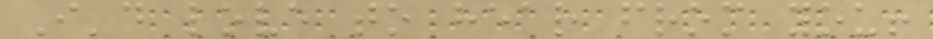I'd love to hear from you!
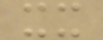xx
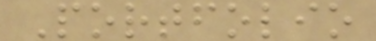Portfolio
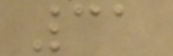31
